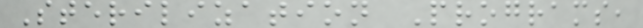Sterilization Programs,
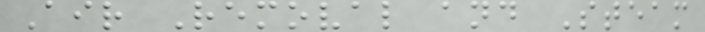Air Removal and Steam
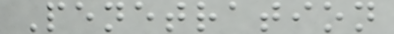Penetration
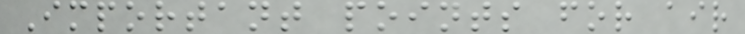Important points for air
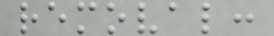removal:
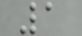1
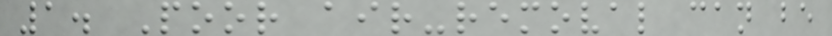1. Poor air-removal can be
